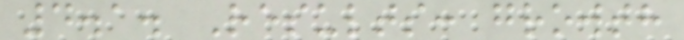4.1. Results: growth
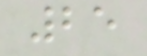25
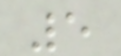5
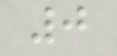0
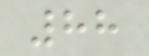88
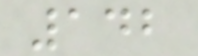142
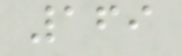169
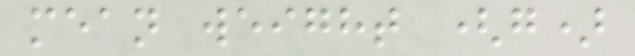mean weight (g)
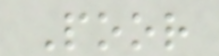Poor
